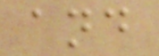and
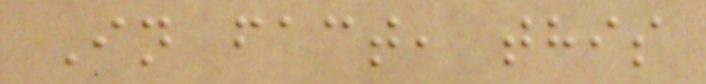In fact, this
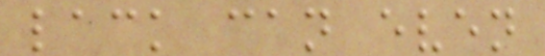lack can even
